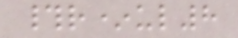#r*ul8
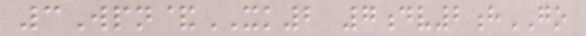3Wpn&XK2 7dv2hGO
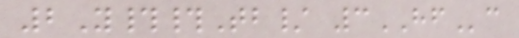2Y##Tb/ 3HFc
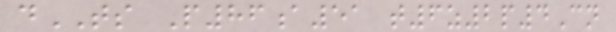dTS P86a51 t6z2p4Cn
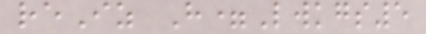reIz H=Lwkgs5
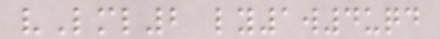vLml2 ly1w4uqd
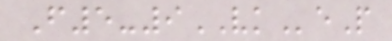F5-9VKeP
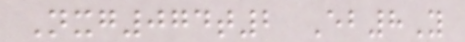Nxg074t2 Eb8Y
